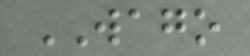WAGO
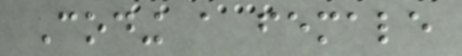Coding a female
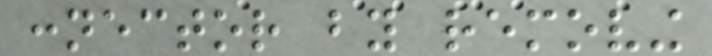connector by removing
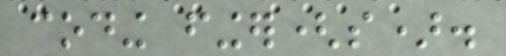coding finger(s).
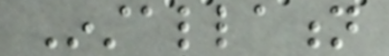Installation
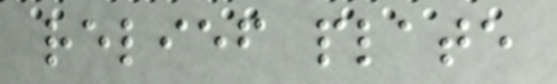relief plate
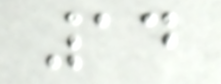14
